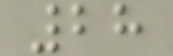28
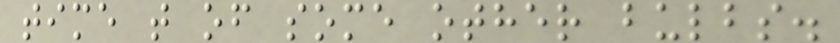time t of some other bulbs.
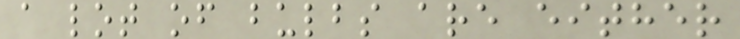a lot of bulbs are either
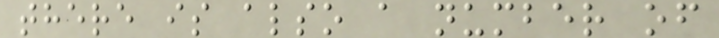there is also a number of
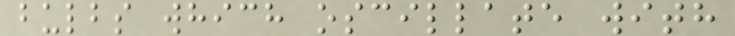bulbs which oscillate with
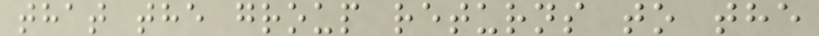that the group returns to the
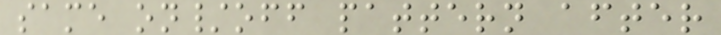same on/off pattern after
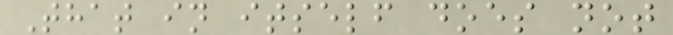That in itself does not
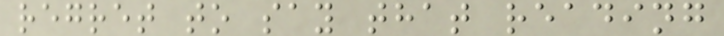regret to say that reading
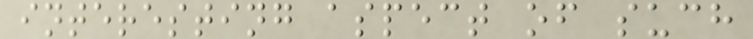interesting aspect of such
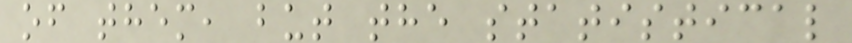of them, but the statistical
